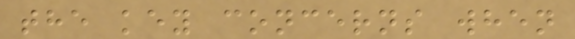the key concerns when
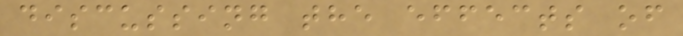discussing the effects of
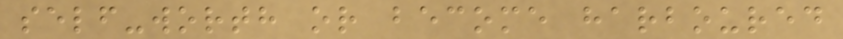self-worth or become harboured
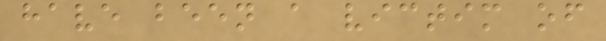have been a victim of
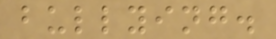bullying.
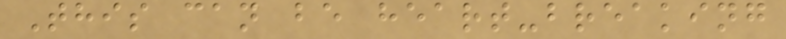This can be heart-breaking
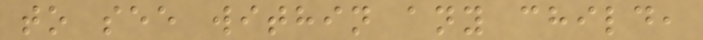to see within any child,
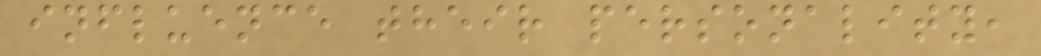influence their personality,
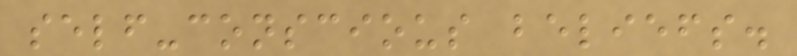self-conscious beliefs.
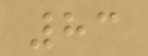83
